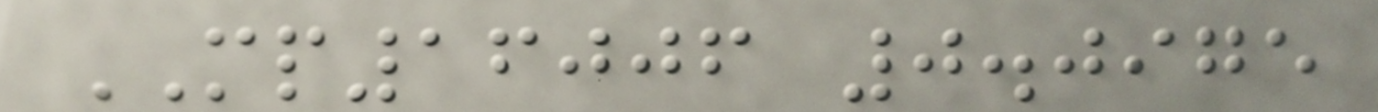MP16006 0.0975
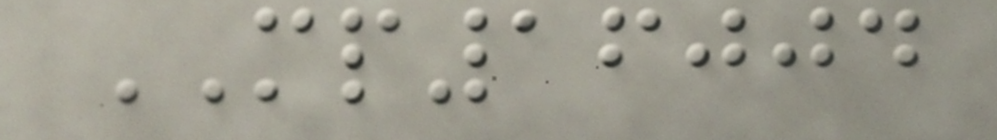MP16004
